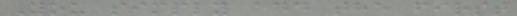You simply add the first
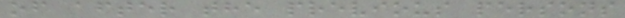of after the previous persons
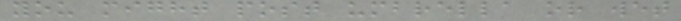you might post umbrella or wet
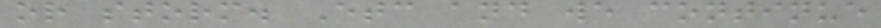or storm. Etc and we continue
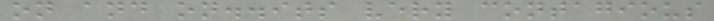on and on..its very contagious
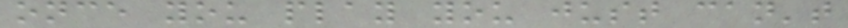once you play you just can't
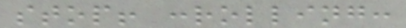stop! :rolling:
